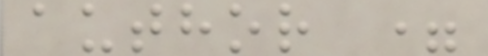author =
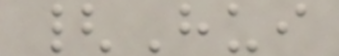{Hui
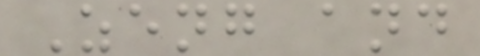Zeng and
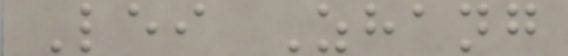Lei Zhang
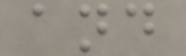and
